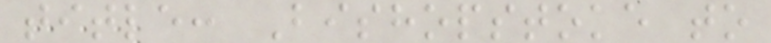title: Bishopstoke to
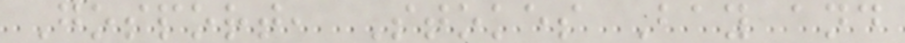Gosport, Stokes Bay and
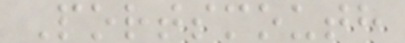Portsmouth
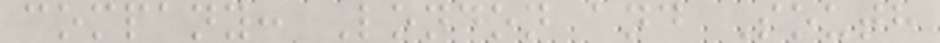company: London and South
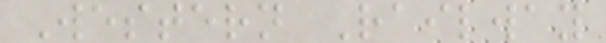Western Railway
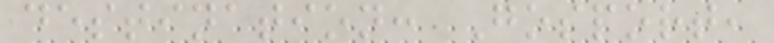destination: Gosport,
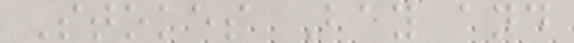Stokes Bay and
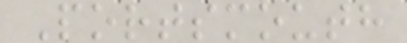Portsmouth
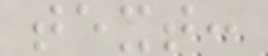text:
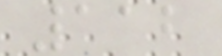112
